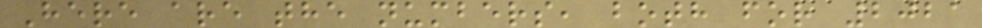Here are the numbers, both for 2021
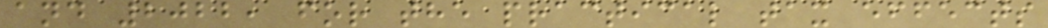and 2022, for the practical tax effects
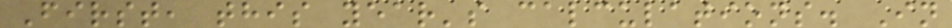First, this year's calculations. In
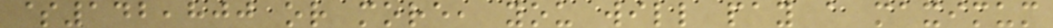$142,800 or more, you will pay a maximum
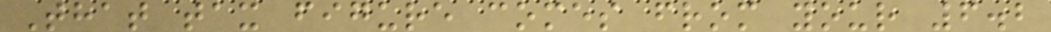That tax figure comes from your 6.2
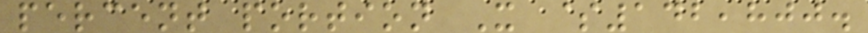percent portion X $142,800.
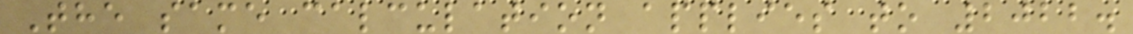The same calculation applies to 2022.
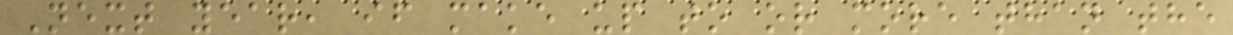Next year, if make up to or more than the
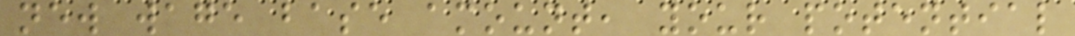new wage base amount, your potential
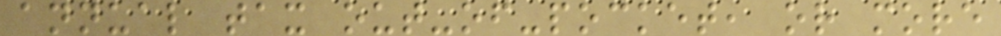annual tax out-of-pocket, or more
